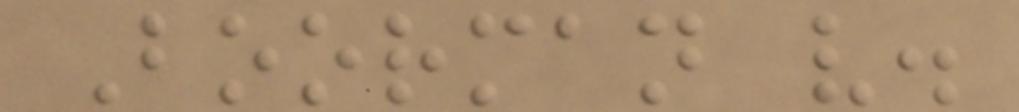Boorman v.
